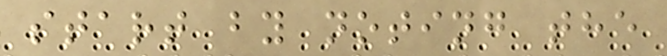start by noting the
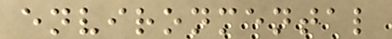environmental
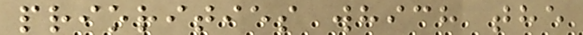priorities which the
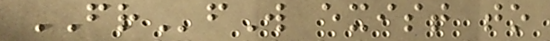FRfW exist to
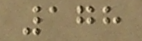178
